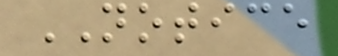NOTICE
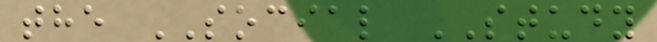the SOCIAL STUDY
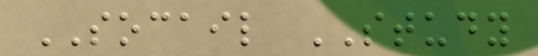SOCAIL STUDY
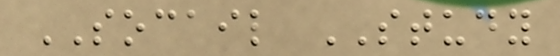SOCAIL STUDY
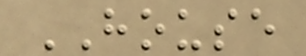HOUSE
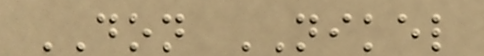DON NIKEL
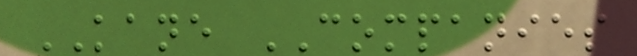KANE COMPANIES
